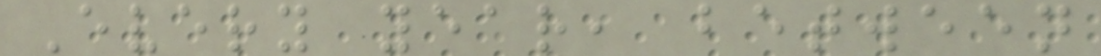Every year, between
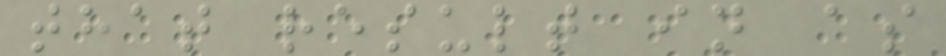that result in as
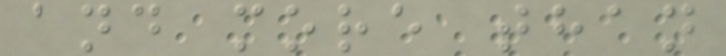and more than
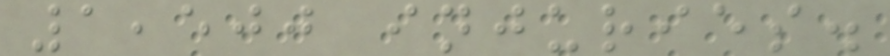1,500 injuries.
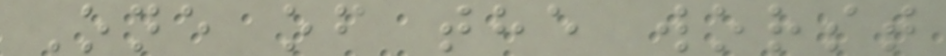One of the worst
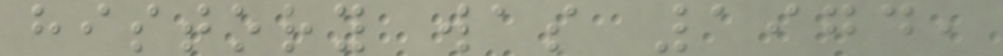history was 1974,
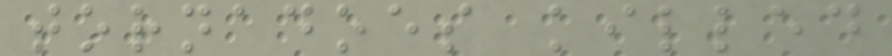tornadoes killed
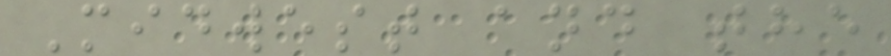Midwest and the
